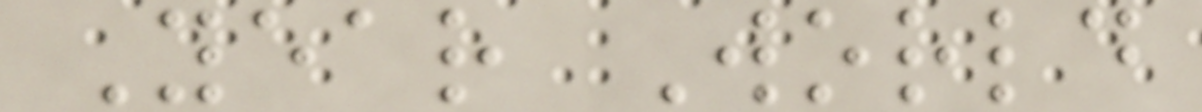Year World
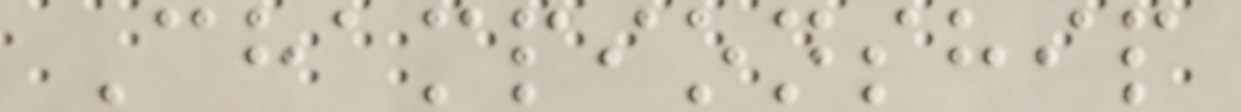Championship
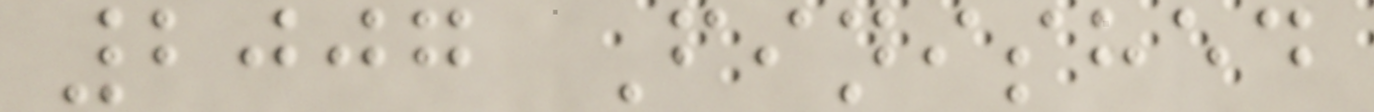2007 Finished
